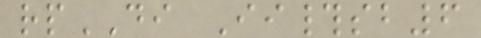rpDI Ii#sb6
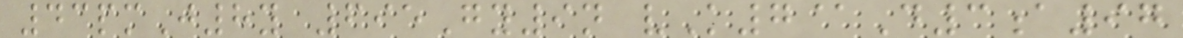43pmJ8y 695Gy9n vK7@D3a97
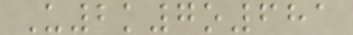U2k7o681
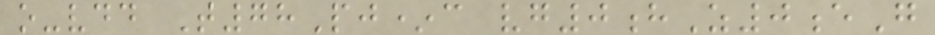o-vdd T78Pj*c vg0hZ0eG
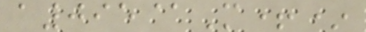a095@M+*
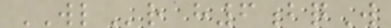WLr h6bqW
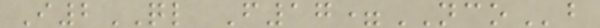I2QL F17=NCOb
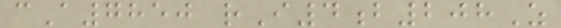cA7850 rI4b208Z
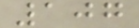107
